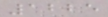1225
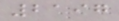2197
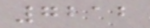7212
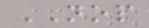NOP
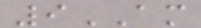9AM
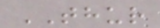THUR
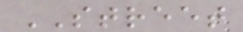STREET
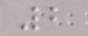2
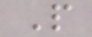P
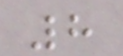8
